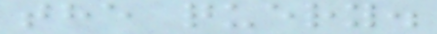the query.
